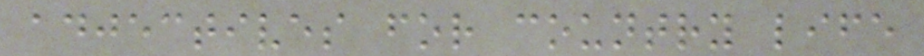adjectives for country life
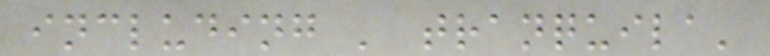including ' tranquila'
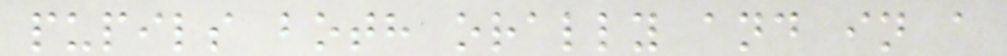pupils both orally and in a
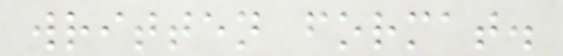written format.
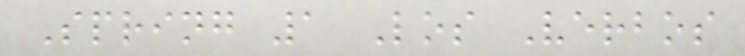Spring 1 Los Verbos
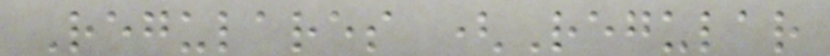Regulares (Regular
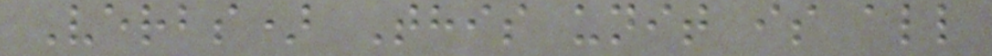Verbs) This unit is all
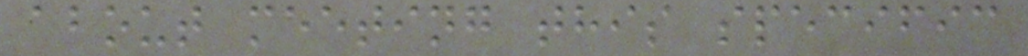about meeting this specific
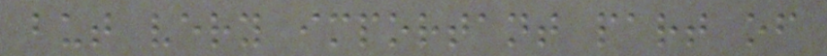but very important part of
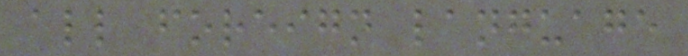all foreign language
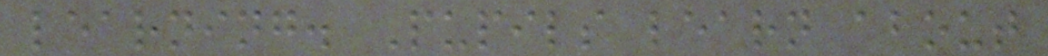learning. Pupils learn about
